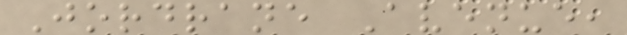Jordrane Avenue,
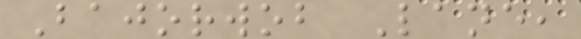Bajorwob Lane,
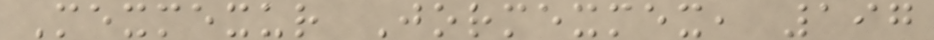Mexmexur Jormexmex, 197
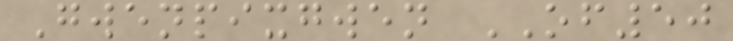Gwenpixgwen OF50
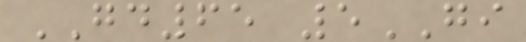GD65 5GI
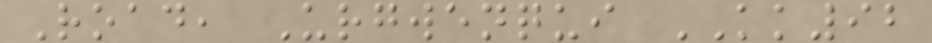Road, Urgwenqui KK92
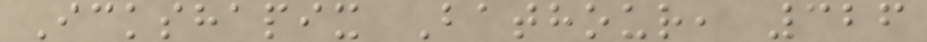Ickshapix Bathour, 326
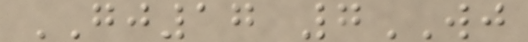GJ17 7WJ
